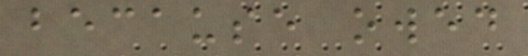because owed
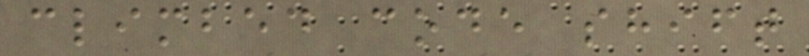climbed code shift
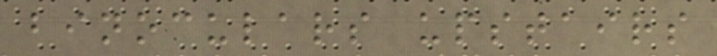binoculars upstairs
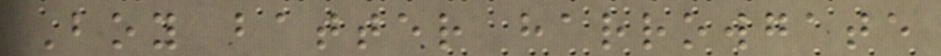Boy batter harrowgate
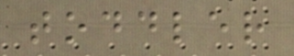toddler
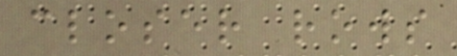closer rows
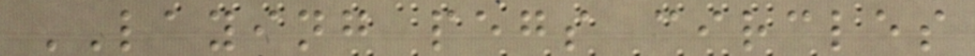LAYING pegs circles
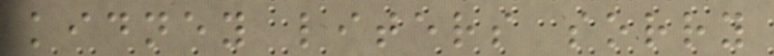kidney liters sorry
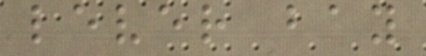lever bay
